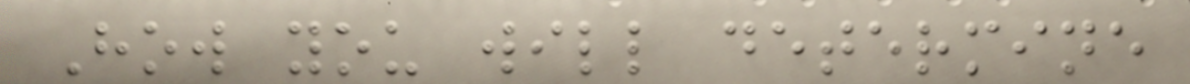How you will determine
